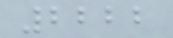2222
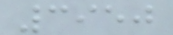3950
